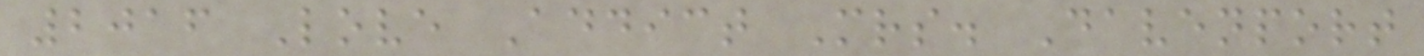2016 Love Addict Mrs. Davenport
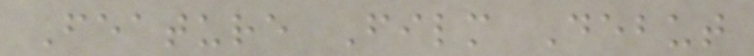Feature Film Debut
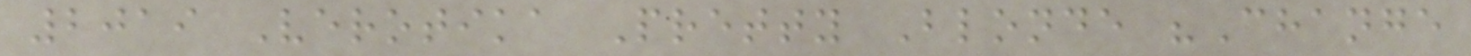2019 Verotika Pretty Blonde "Change
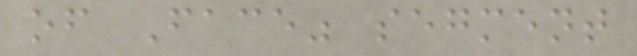of Face" segment
